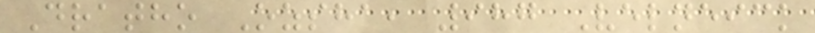Dratho Ozsha, 987 Velneick
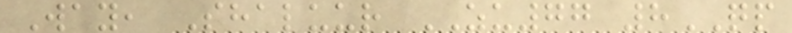Way, Shaluur ZU77 8QP
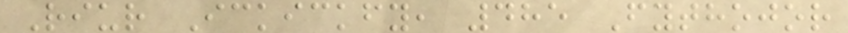Riur Ickickfy, 485 Fythojor
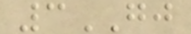3GJ
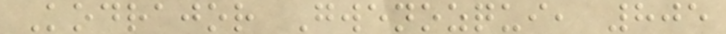Kodrajor Gwenozqui, 805
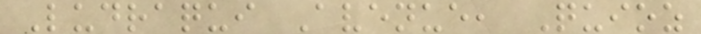Ludraqui Avenue, Quioz
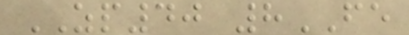ZP40 8FE
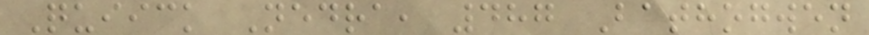Quiick Nedra, 487 Bathogwen
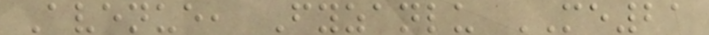Avenue, Fyzanlu ME21
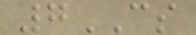7CS
